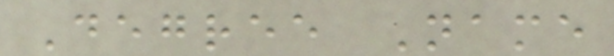Degree Name
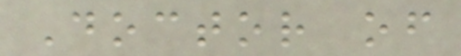Doctor of
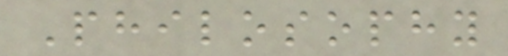Philosophy
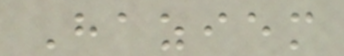Haziem
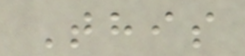This
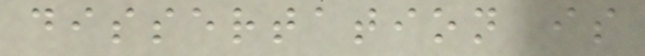dissertation is
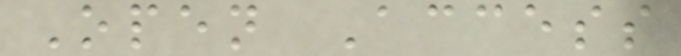Open Access
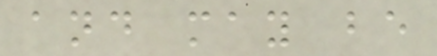and may be
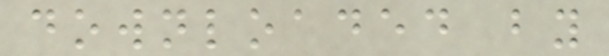downloaded by
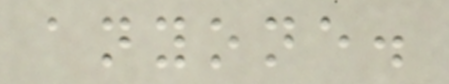anyone.
